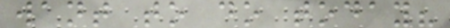want to do today?
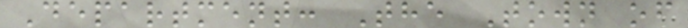Department: The Town of
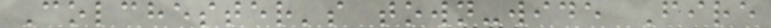Colchester's town-wide Fire
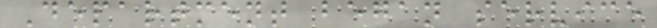Department began service
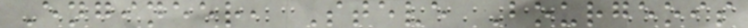Engineer, Steve Bourgeois
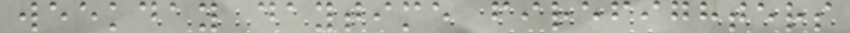weekday daytime firefighters
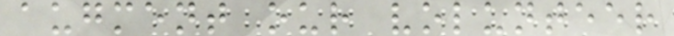augment our volunteer
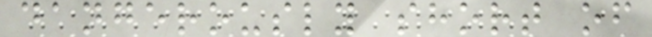dangerously short of
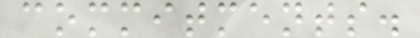commitments.
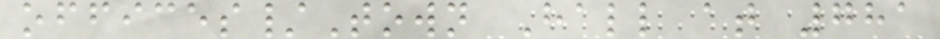offices/Town Hall at 781
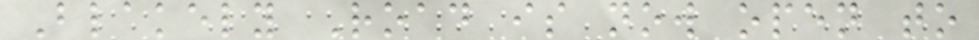Blakely Road is now open to
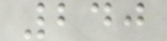240
